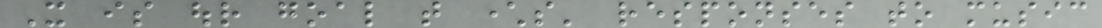It is our goal that characters' responses to music
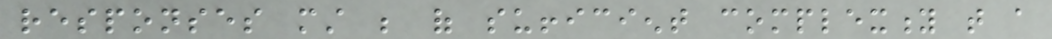responses must be of sufficient complexity that a
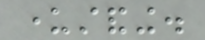understanding.
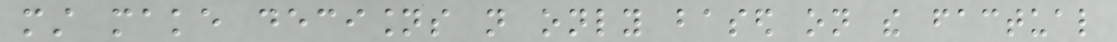must make decisions not only based on the factual
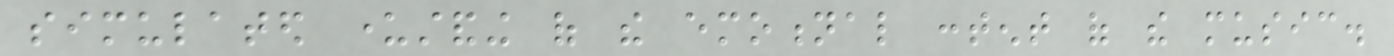simulated understanding of the emotional content of the music.
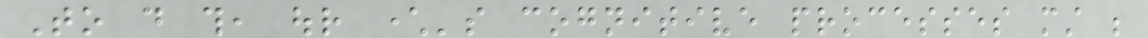To do this, our character's cognitive processes must be
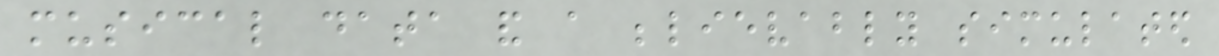musical data and a believably simulated
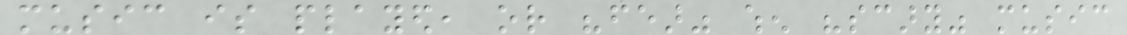music is played, or "fear" when "scary" music
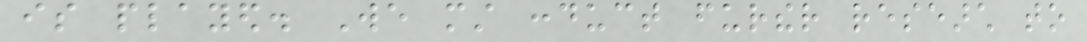is played. We must conduct further research to
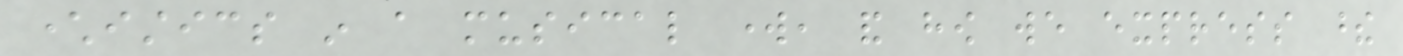characteristics in a musical work, and how we express these
